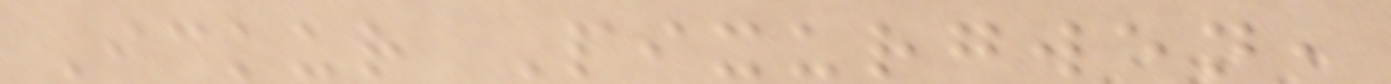Ickur Pixurgwen,
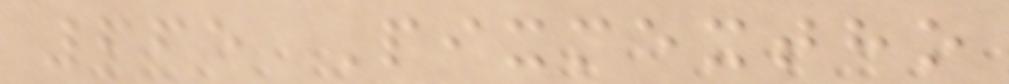665 Pixmextho
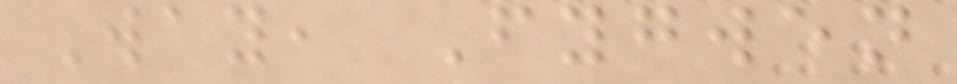Way, Fygwen
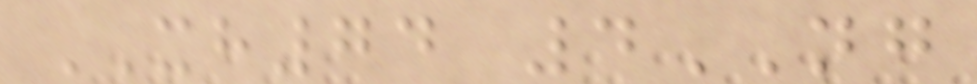XH74 4NG
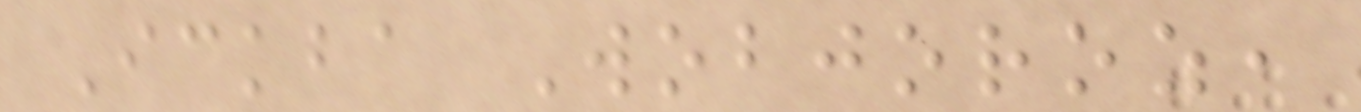Ickba Wobjoroz,
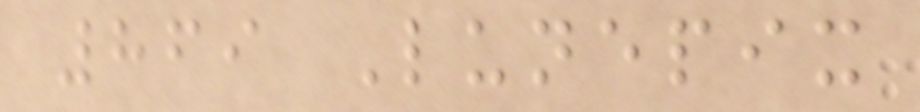869 Lunepix
